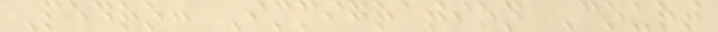Pedro: Immigration Court
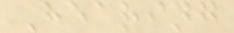Hearing
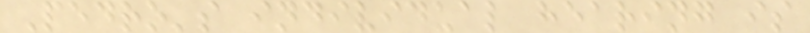Pedro's individual hearing is
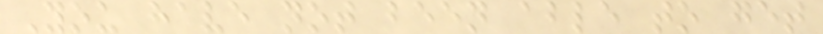You have not been able to get
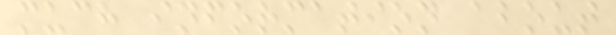much information about
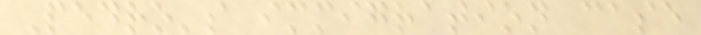Pedro's immigration case
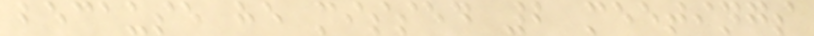because he missed 2 meetings
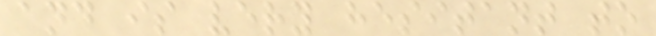and is very hesitant to
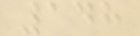148
